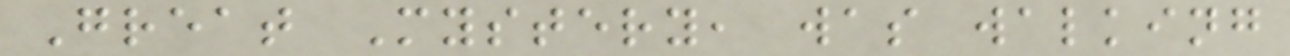Great Mystery, was walking
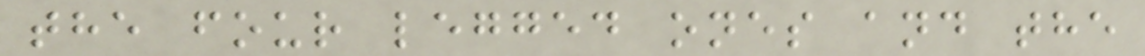the four legged ones and the
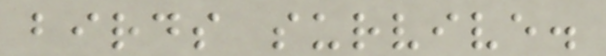birds survive.
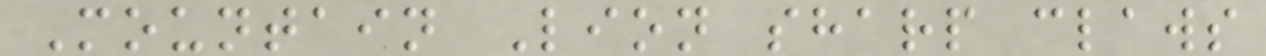Mountain Lion sharp claws
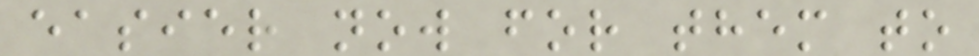easier now for them to
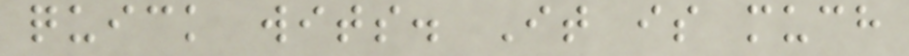quick wits. It is much
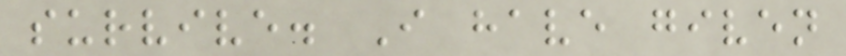survive. I have given
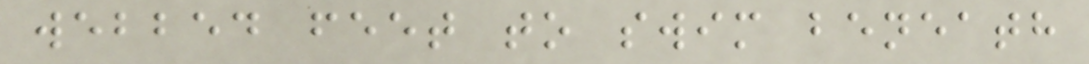webbed feet to swim beneath
